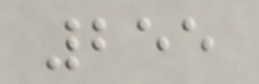255
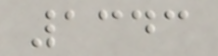1343
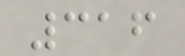316
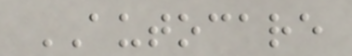AUTOCARE
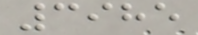3985
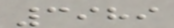3989
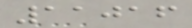11016
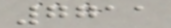7711
